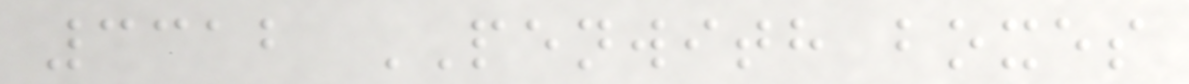3312 PENWITH boxes
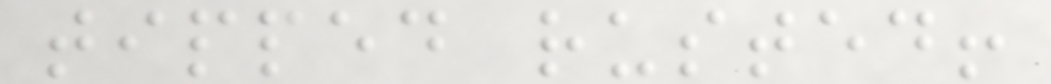tipped rusted!
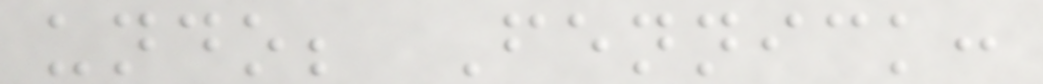undo; Fennick:
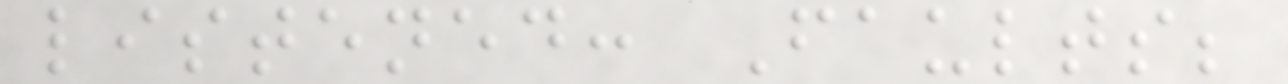listened: Faults;
